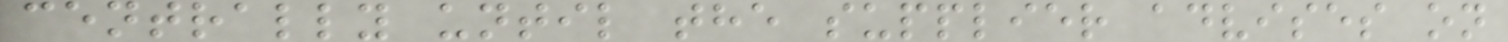centrally until the supplier advises on
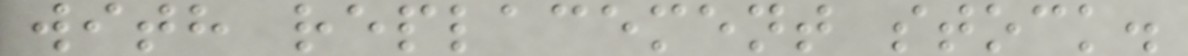with replacement stock.
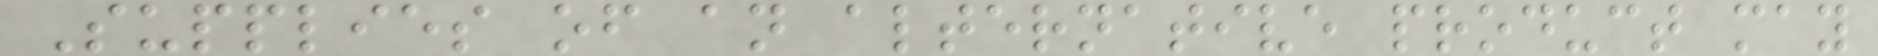Supplies of an alternative product may
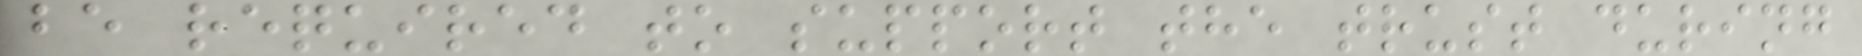be required to support the trust during
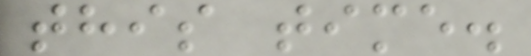this time.
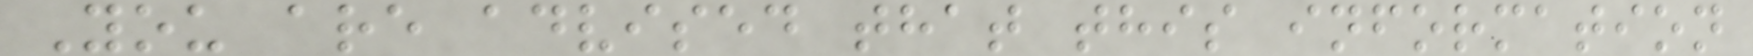You are advised that this information
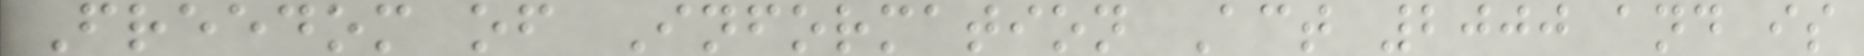Freedom of Information Act 2000 and is
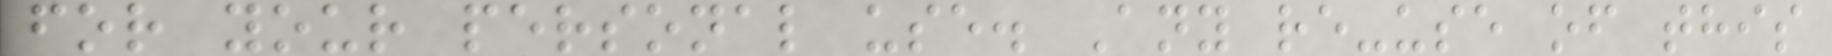for your personal use. Any re-use of this
